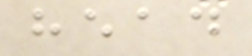head
